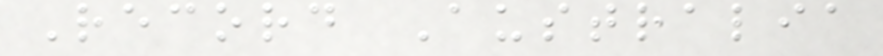Record Australia
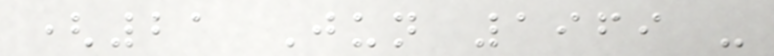(21 Jun 1969 -
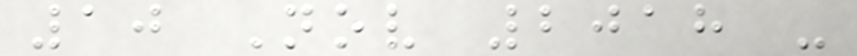10 Nov 2018 -
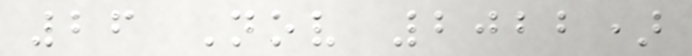26 Nov 2022)
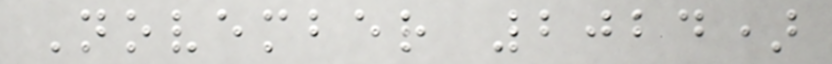November 2024)
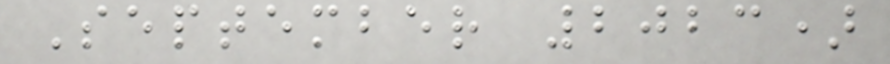September 2023)
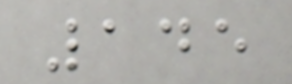145
